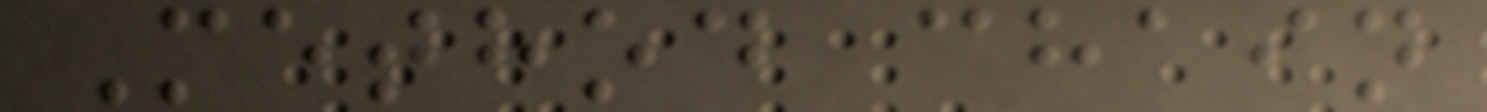Method chain
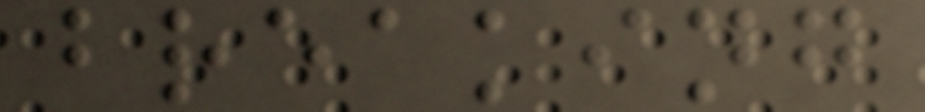breaking
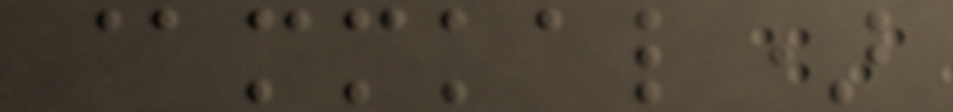@mmkal)
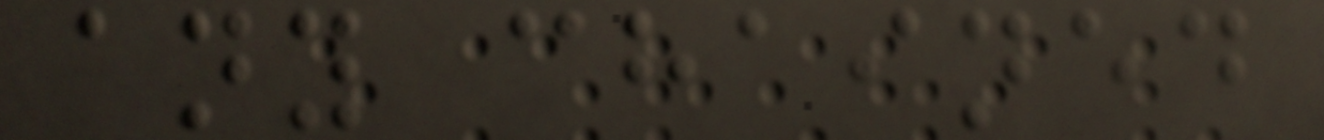any chained
